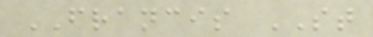FRANCIS ST
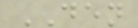DEN
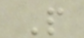P
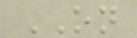ON
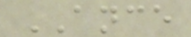ANCE
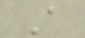A
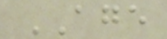AGE
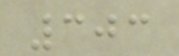303
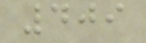409
